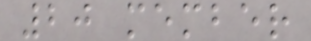20 member
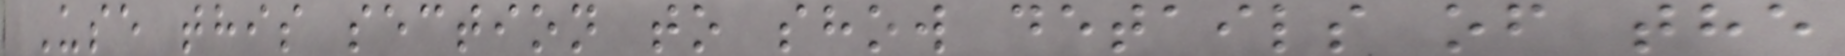Use this section to show details of the
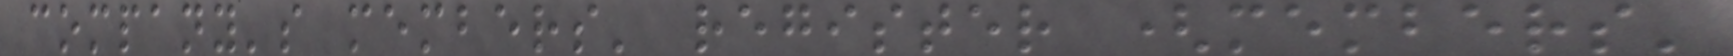company's members' register (members'
